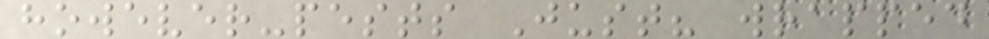however-pests Just? wrapped
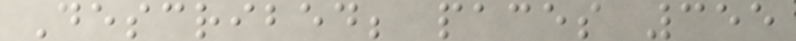Described; paces 355
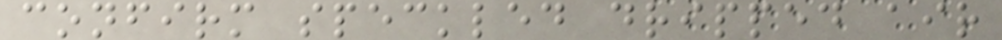confirm speckled dripped air
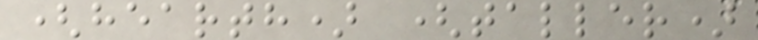(hearth) (taller)
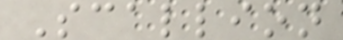Scallion
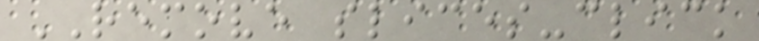REMOVE slices-click
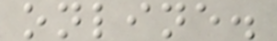online.
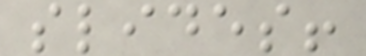slides!
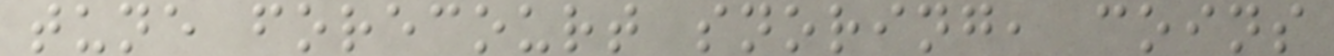tune forecourt snoring, coins
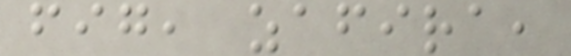fig, zafira,
